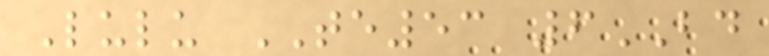Lulu TE53 6BD
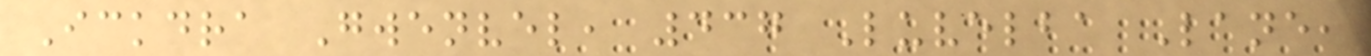Ickdra Gwenvel, 437 Luvelba Lane,
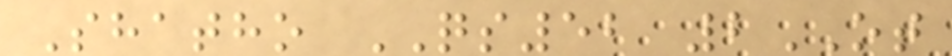Shatho QS52 2OT
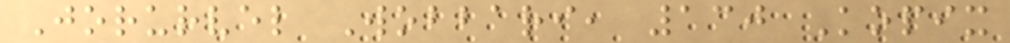Jorurvel Wobbari, 130 Kopix
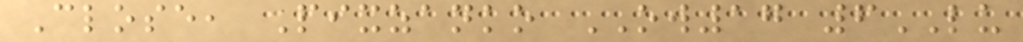Close, Pixzanko OW17 6LU
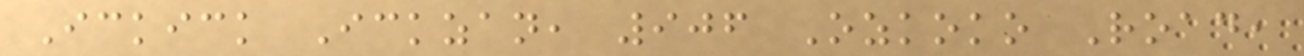Ickick Ickzan, 906 Ozkoko Road,
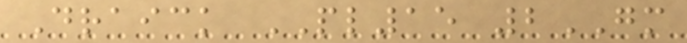Draick PL15 2GM
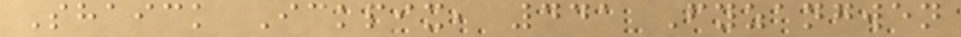Shaick Ickpix, 441 Fyzangwen
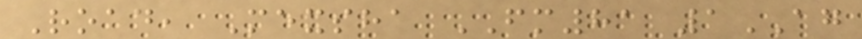Road, Mexsha FM81 1AG
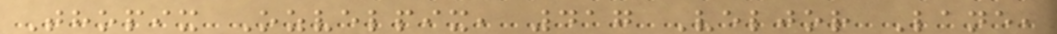Thopix Ozvelpix, 417 Veljor Lane,
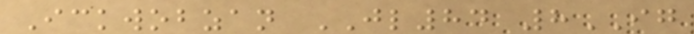Ickwobzan JL84 8IG
